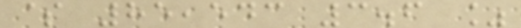$ 85,543 3.6 %
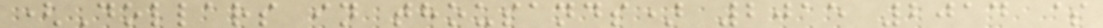(Dollars in thousands) 2015 2014 $
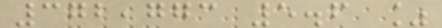372,773 5.6 %
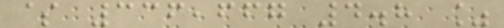$ 336,667 4.8 %
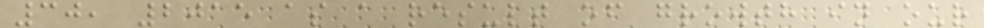30, 2015 as a result of growth in our
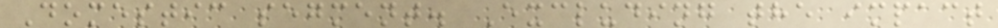Domestic segment. Excluding the impact
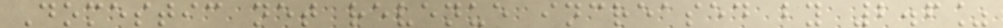Domestic net revenue increased by 2.6%
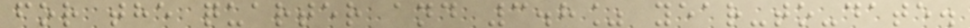for the quarter and 3.8% year-to-date.
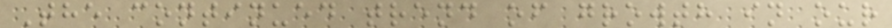The continued trend of growth in our
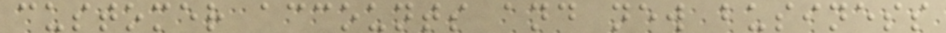customer accounts and new business
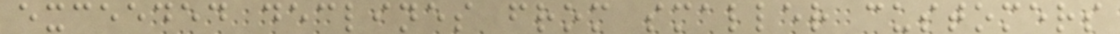exceeded declines from smaller customers
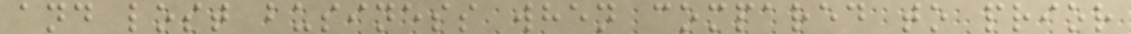and lost business when compared to prior
